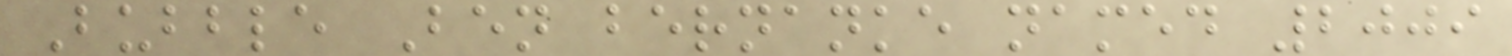Bubble Ben bernanke named 2009
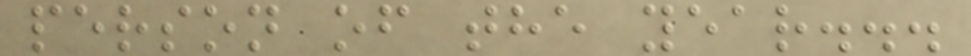person of the year...
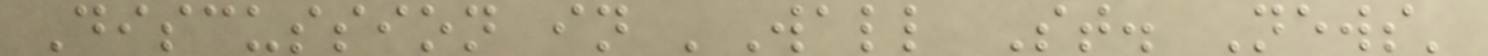Discussion in 'Wall St. News'
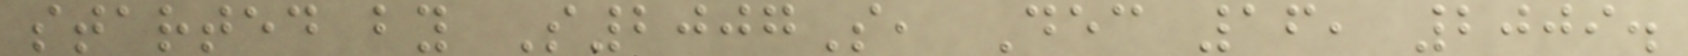started by S2007S, Dec 16, 2009.
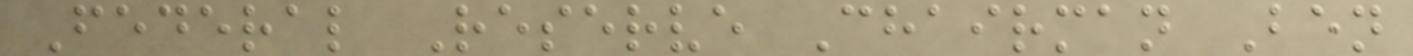Federal Reserve Chairman Ben
